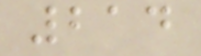214
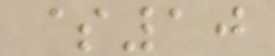$10
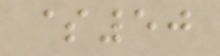$50
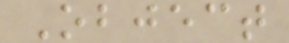Object
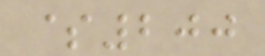$200
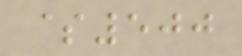$500
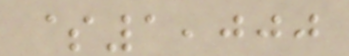$1,000
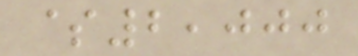$2,000
